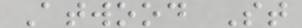Atwood St
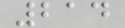214
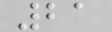21
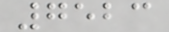7523
